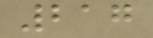217
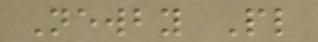Newby Pl
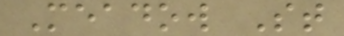Meadow St
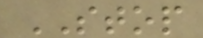STOP
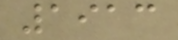1913
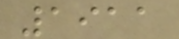1911
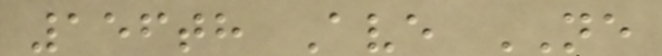156th Ave NE
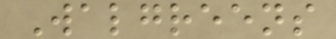Walgreens
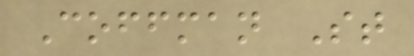Coffman St
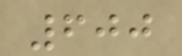600
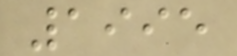1995
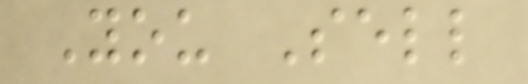You Sell
